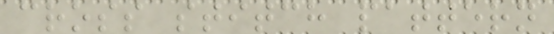cross stitch pattern
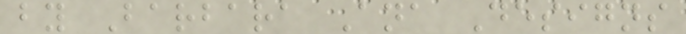by Barbara Ana Designs
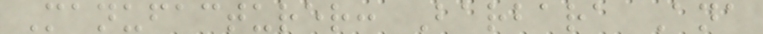Manufacturer: Barbara Ana
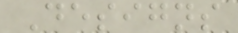Designs
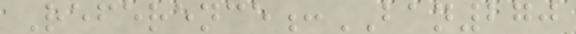Reference:BAN270
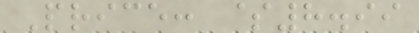Price: $8.99
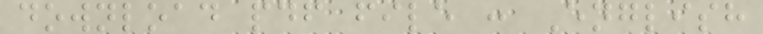download pdf file : English
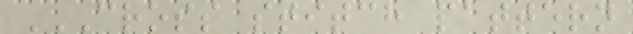CROSS STITCH PATTERN
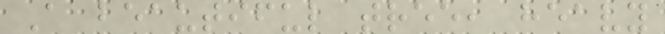A beautiful tree, heavy
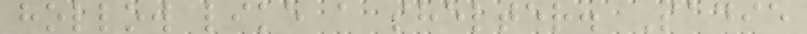hollow like a shelter. Sadie
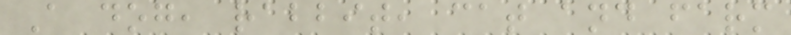A dog, rabbit, cat and farm
